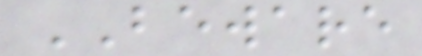BEWARE
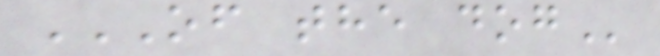OF THE DOG
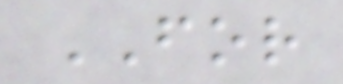FOR
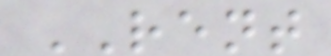RENT
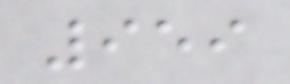959
